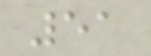51
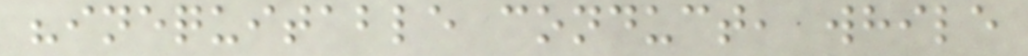"inequitable conduct, while
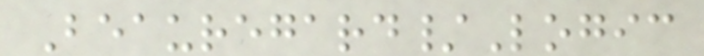Beauregard/Logic
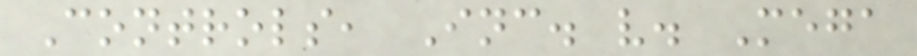Controls, Inc. v. Mega
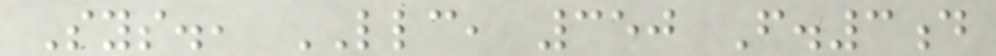Sys., LLC, 350 F.3d
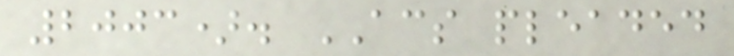2003). ACS pleaded
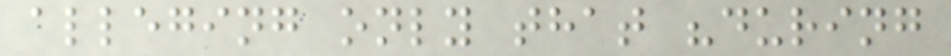alleging only that "during
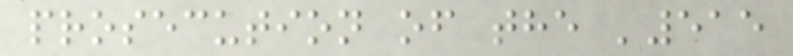prosecution of the '515
